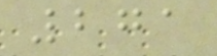271
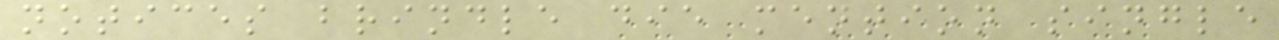notices brindle die mention single
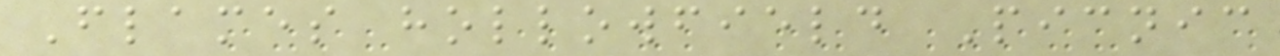Flames hollowfield Picnic
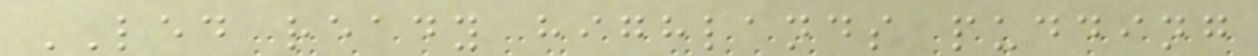LED ready highlands pudding
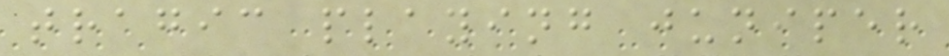tragic playing juniper
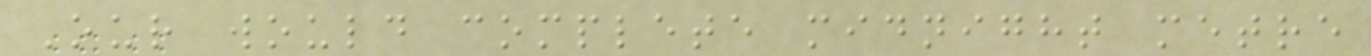Our would complete midnight metre
